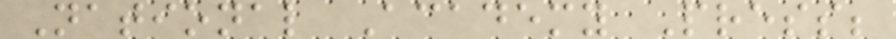National Academy Press;
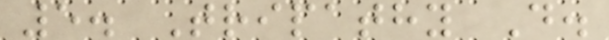5. Tripathy D.
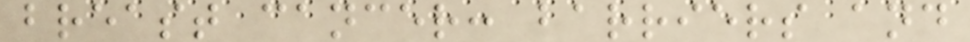breast cancer: barriers and
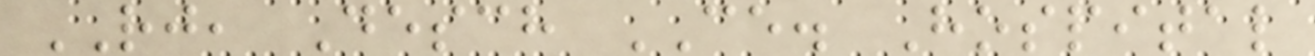RJ, Desch CE. Hospital
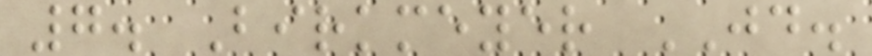7. Birkmeyer JD.
